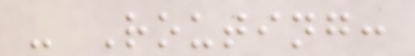- Routing:
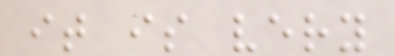it is very
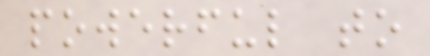powerful to
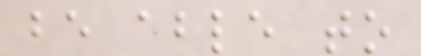be able to
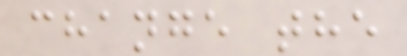change the
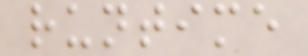runtime
